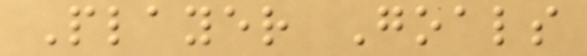Player Goals
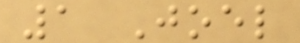1 Joel
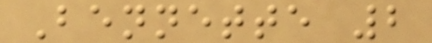Bennette 2
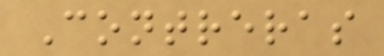Contreras
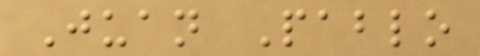Juan Pablo
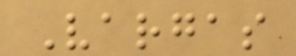Vargas
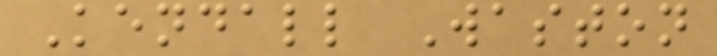Kendall Waston
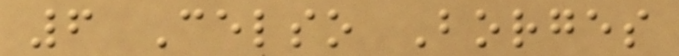6 Celso Borges
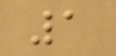1
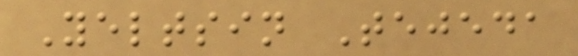Yeltsin Tejeda
